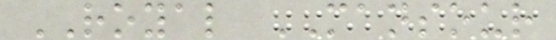ROYAL MANSOUR
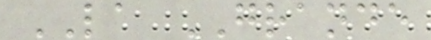LA GRANDE
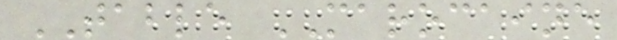TABLE MAROCAINE
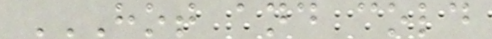HOT AND COLD
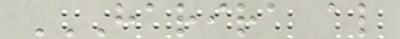HARIRA AL
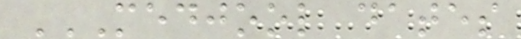MEDJOOL DATES
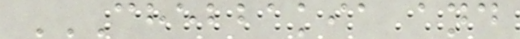CHEBBAKIA AND
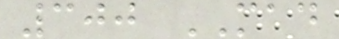300 MAD
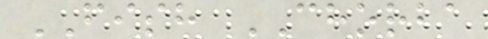FISH CHORBA
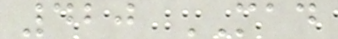420 MAD
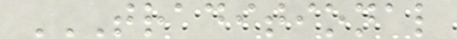TRADITIONAL
